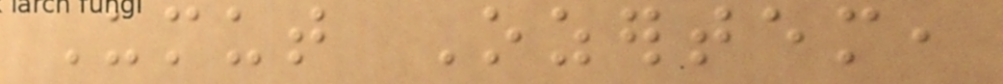Umut Ozertem,
